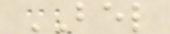BEL
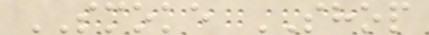SMOKE SHOP
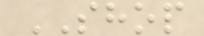SHOP
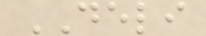DELI
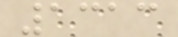1313
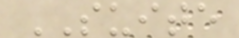SUITE
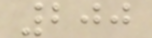200
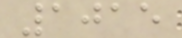1015
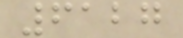6127
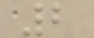2
